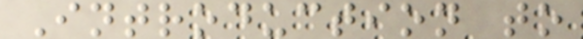Introduction to
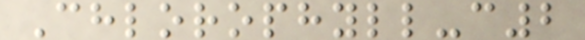Chlorophyll-c2
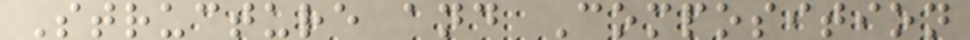Structure and Composition
